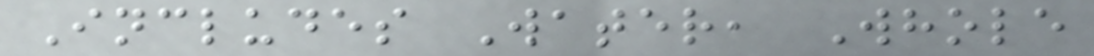Includes Water, Whole
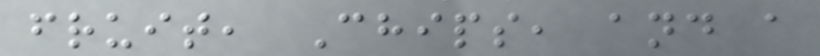fruit, Chips, and a
